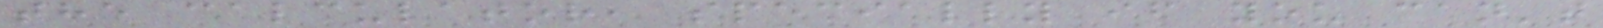the calculator, specially if you can't
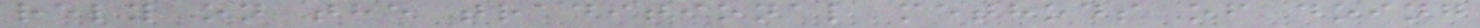rely on the traditional methods of doing
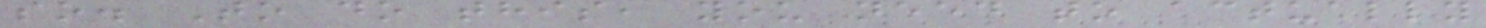so. To do this, you need to actually
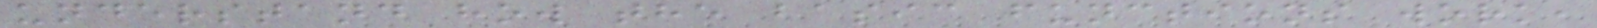understand how the basic functions work,
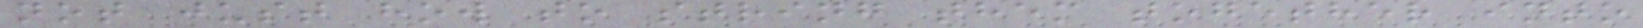not just how to string them together into
